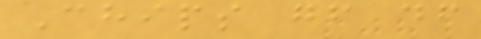Chips gf df
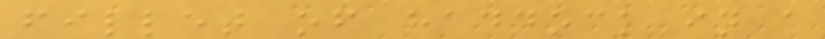fillet of haddock in a
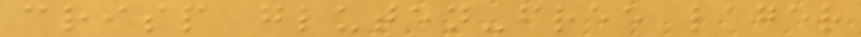crisp gluten-free lager
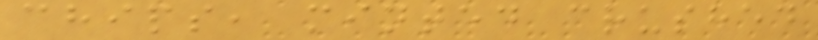chips, minted crushed
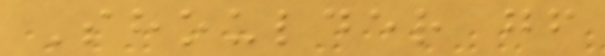Shoulder gf
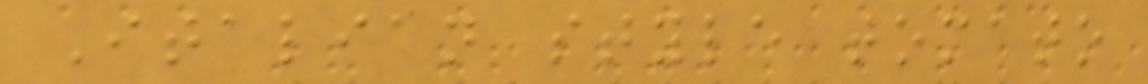Italian style tomato
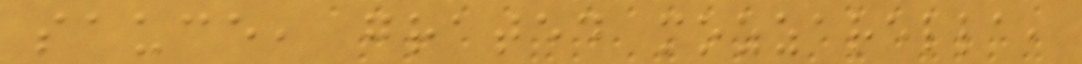sauce, grated mozzarella,
